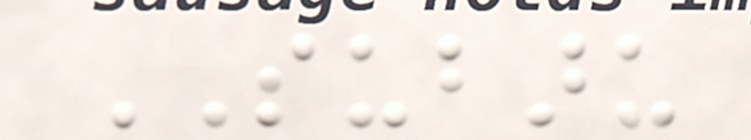SUBARU
